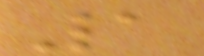1
